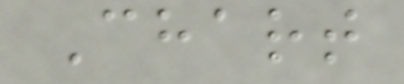Chart
